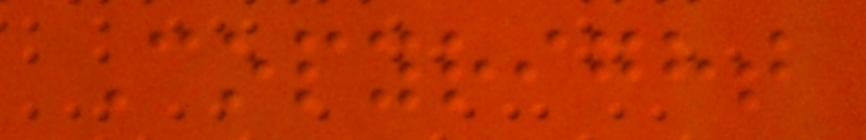Copyright
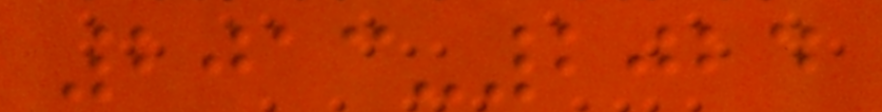2013-2024
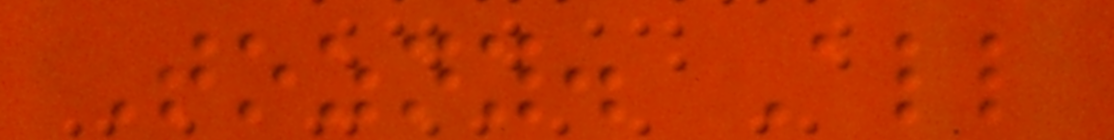Tozny. All
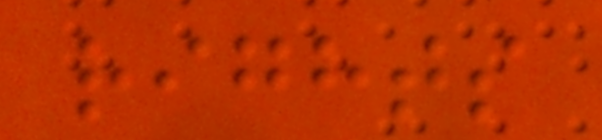rights
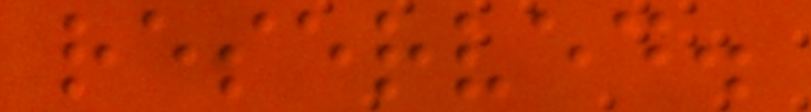reserved.
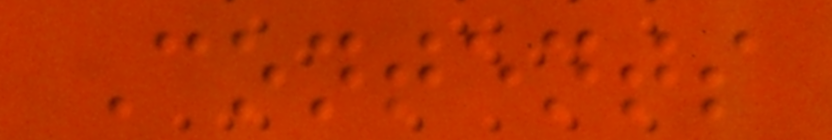Contents
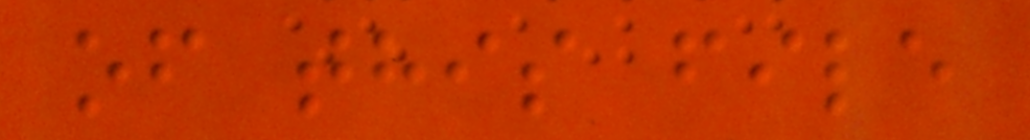of this file
